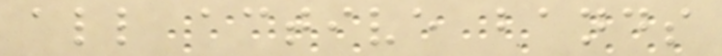all active bands
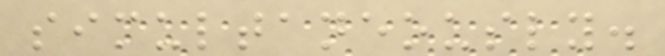simultaneously.
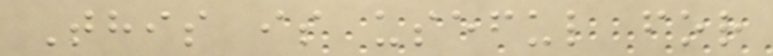This is useful for
